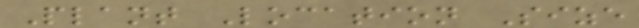Plant Location Size
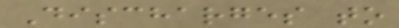Discharges to
